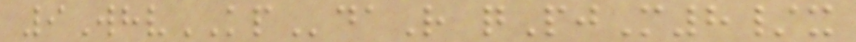9WhvKPdaR qPjM8/x
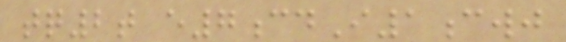tq2t e7cdI1cwj
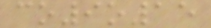co9o15
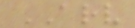ARV
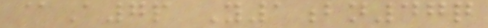@A7p Y1bn47q
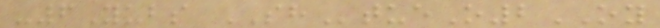-6Yubs SHtueO2OY
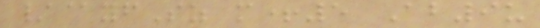/@yfSz m+5 Ab9u
